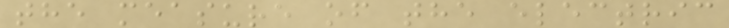the measure of the electric
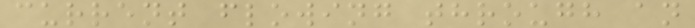current flowing through an
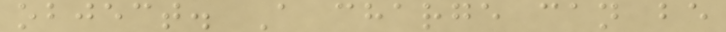object. A charge can be
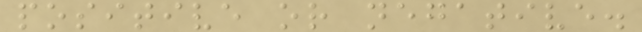positive or negative.
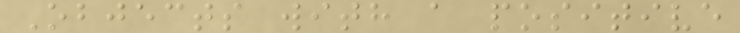Objects with a positive
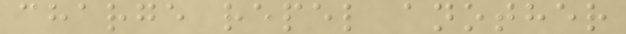charge repel another
